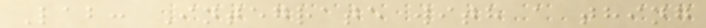Lab: Integrate with a thing
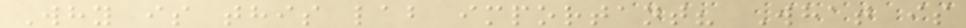Why is this lab important? What is
